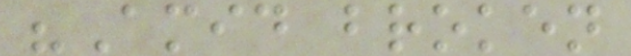"Amid broken
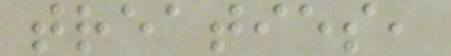treaties,
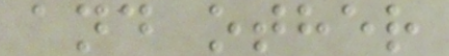and other
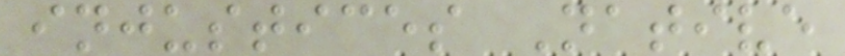injustices Native
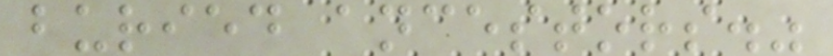buried ancestors."
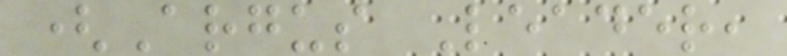(Argus Leader,
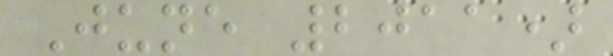June 2011)
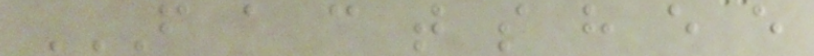F A C T S H E E
